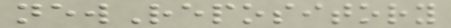newRepository
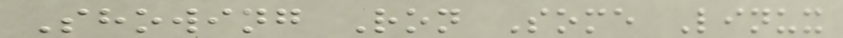Showing Ron Some Linux
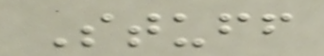Stuff
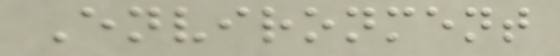Environment
